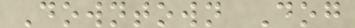Downtown Dog
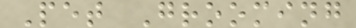Pet Grooming
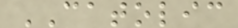CATOLIC
